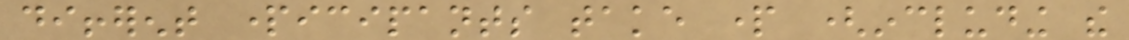different participants take part (including the
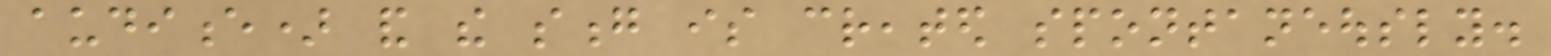audience) and the song is created spontaneously.
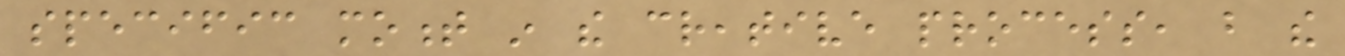specific moment in the creative process, but the
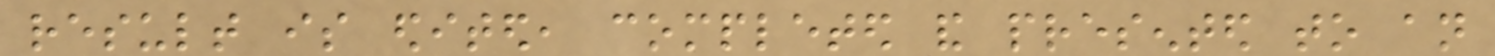result is edited, completed and presented to an
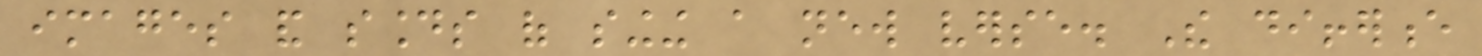images and sounds of singing a new verse. The difference
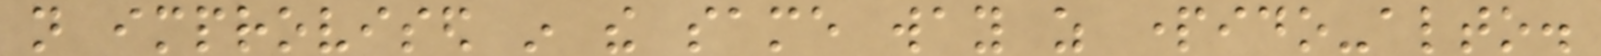not improvised in the same way as partido-alto.
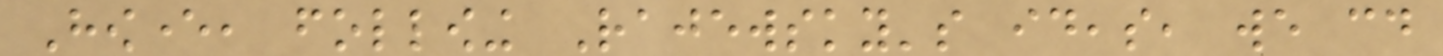However, following Rajewsky's ideas, we could
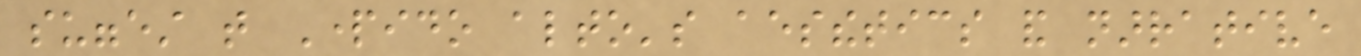suggest that Partido alto's aesthetics and narrative
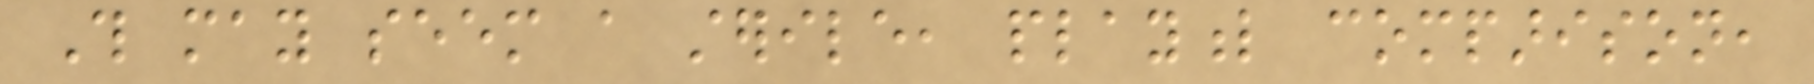This may seem a sterile, playful comparison,
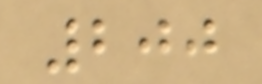200
